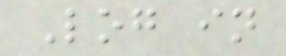Log in
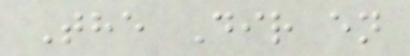The Dir en
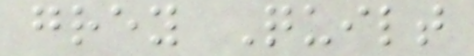grey Quilt
